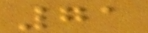71
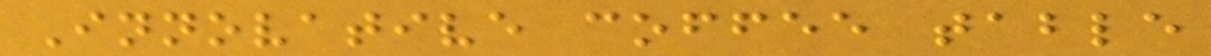Innovative coffee table
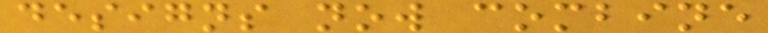designs now combine
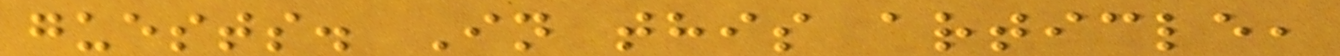guests. In this article,
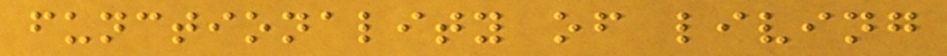functionality of living
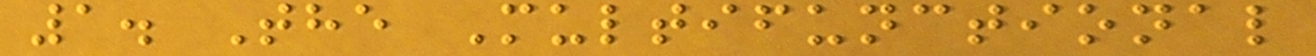1. The Multifunctional
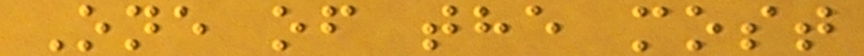One of the most
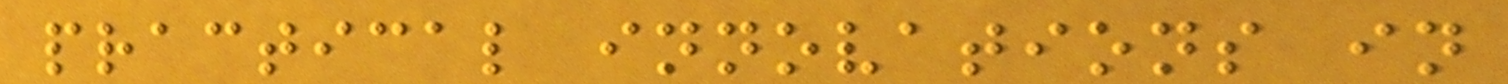practical innovations in
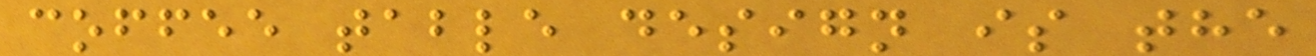coffee table design is the
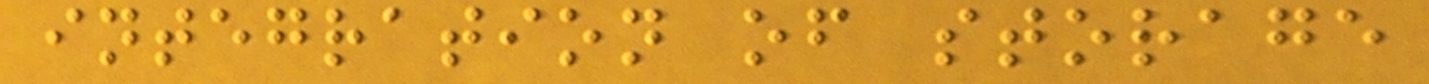integration of storage
